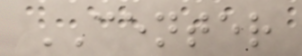CENTER
